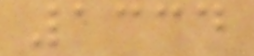1334
